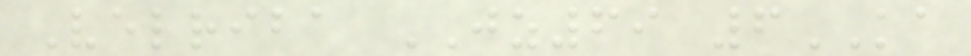Velriba JZ69 6KA
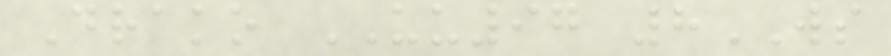Drako UU97 8WS
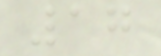17
